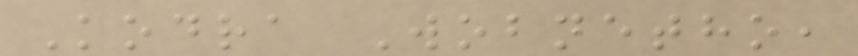Kodra Wobnetho,
